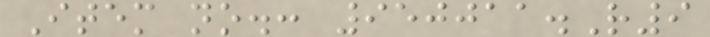Item no.: 950011.R9
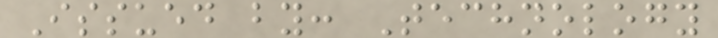Issued by: Technology
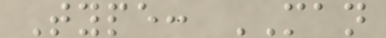Type: MAN
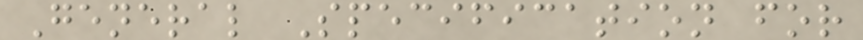General Specification for
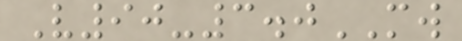V90-3.0MW
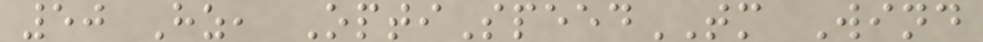50 Hz, OptiSpeedTM Wind
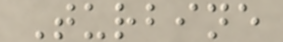Turbine
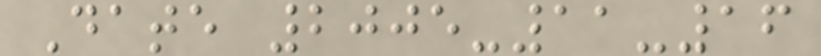Date 2005-11-16
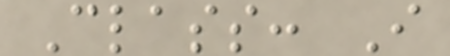Class: I
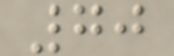70
